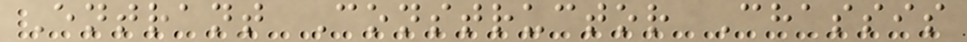Entrant Constructor Chassis
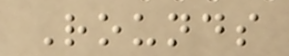Rounds
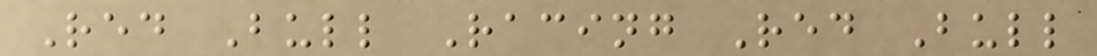Red Bull Racing Red Bull
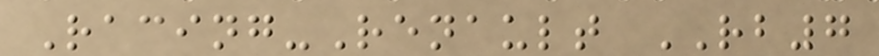Racing-Renault RB7
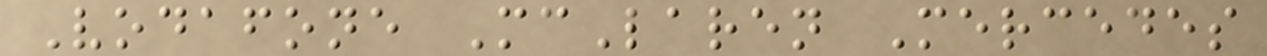Vodafone McLaren Mercedes
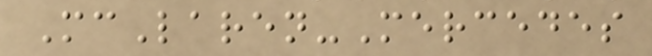McLaren-Mercedes
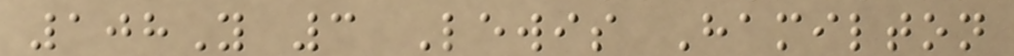108Y 3 Lewis Hamilton
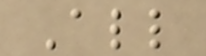All
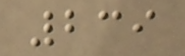239
